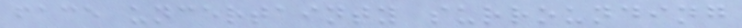face uncertainty surrounding
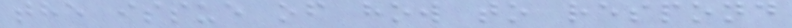the issue of how to respond
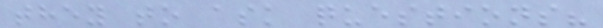they to ask questions?
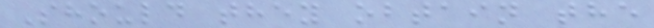Should they obtain the
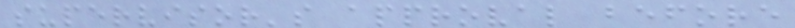supervisor's approval before
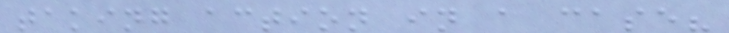taking action in a case?
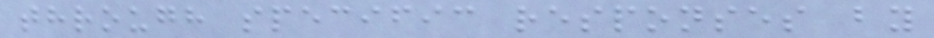through specific responses by
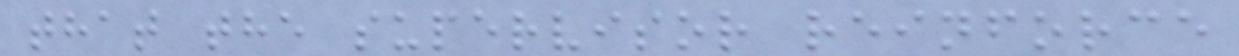that the supervisor reinforce
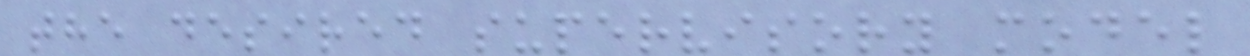the desired supervisory model
